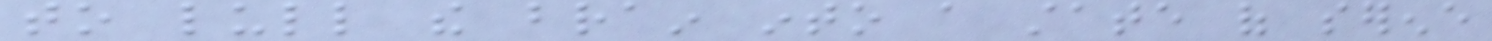to lull the brain into a state of serene
